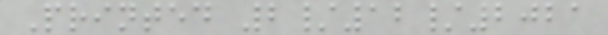Printed 2/12/2021
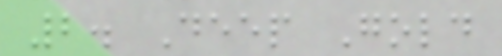2. Deep Gold
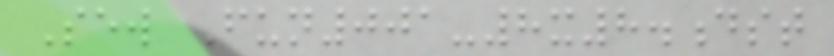Sew Fun001-8x8.dst
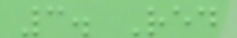3. Red
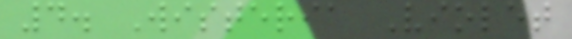4. Wisteria Violet
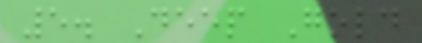5. Deep Gold
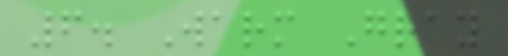6. Warm Gray
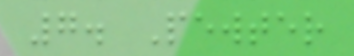7. Pewter
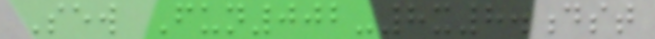Sew Fun002-8x8.dst
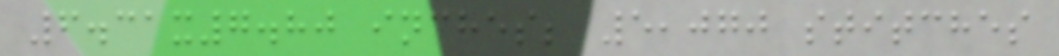6.31x7.80 inches; 5,070 stitches
